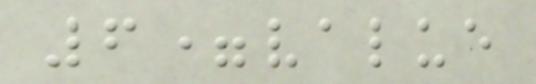6=value
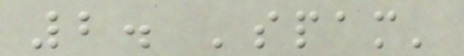2. 'spam'
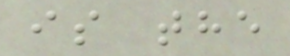is the
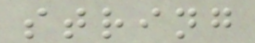string
